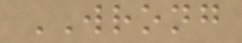WRONG
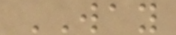WAY
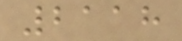2118
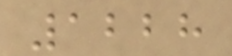1228
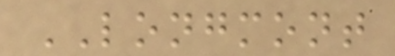LONGMONT
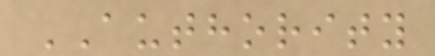AUTHORITY
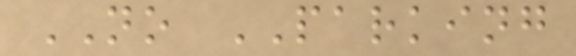NO PARKING
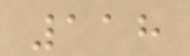118
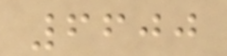6600
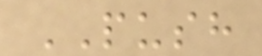PUSH
